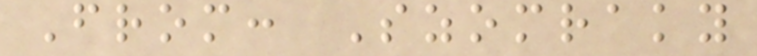From: Szomraky
